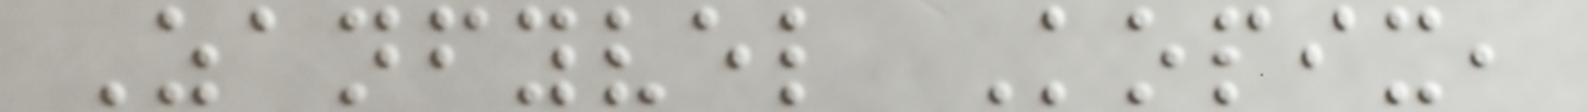Zanfyvel Kopix,
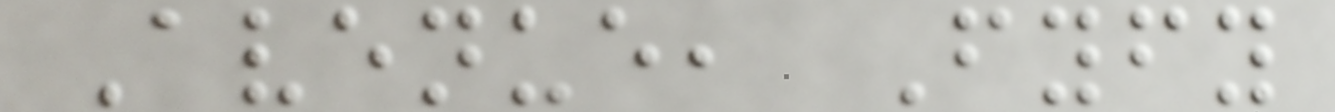Avenue, Fyfy
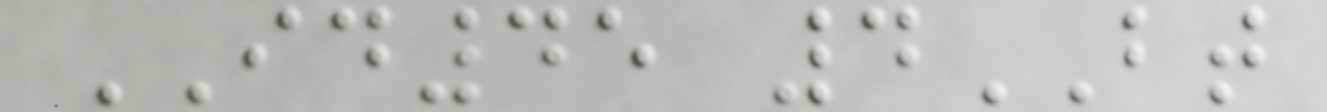ID45 4BT
